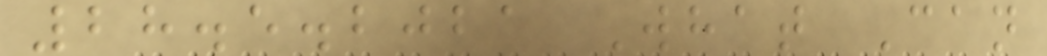28.5.2021 What Can
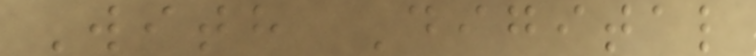With Digital
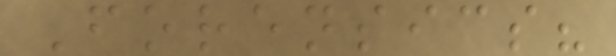Forensics?
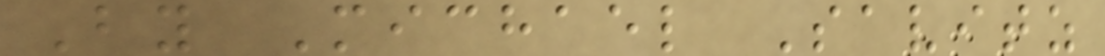By Michael Savitz
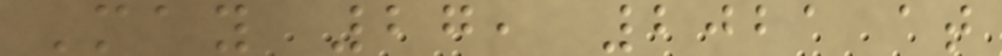May 27, 2021 at
